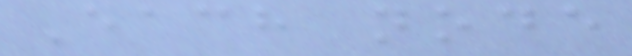Each node
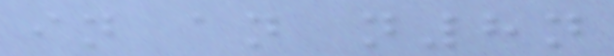in an n8n
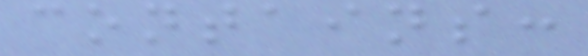contains:
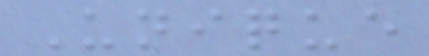Unique
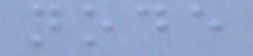node
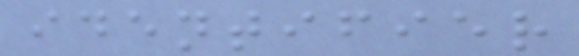identifier
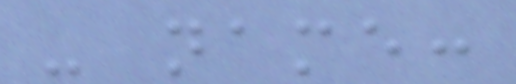- name:
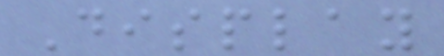Display
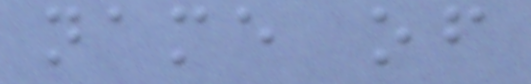name of
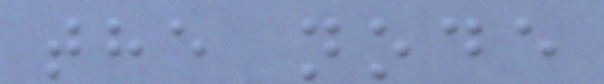the node
